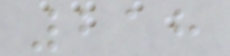218
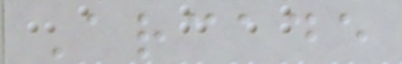Arcade
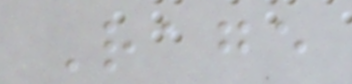Rage
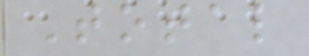Total
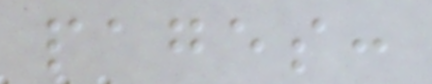pages:
